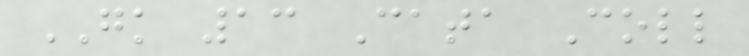GK 13 Cata Coll
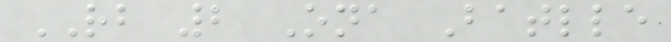RB 2 Ona Batlle
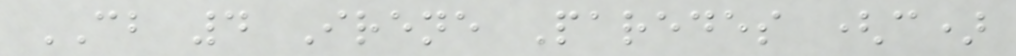CB 4 Irene Paredes (c)
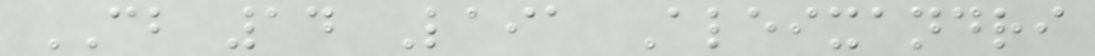CB 14 Laia Aleixandri
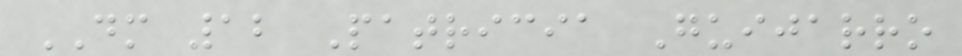DM 12 Patricia Guijarro
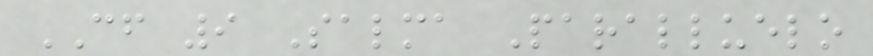CF 9 Salma Paralluelo
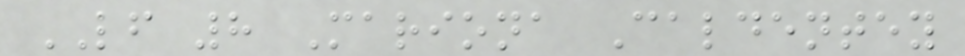LF 8 Mariona Caldentey
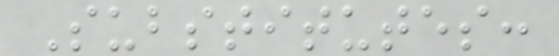Substitutes:
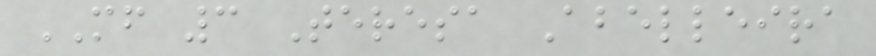MF 3 Teresa Abelleira
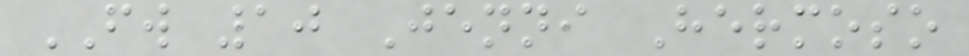FW 10 Jenni Hermoso
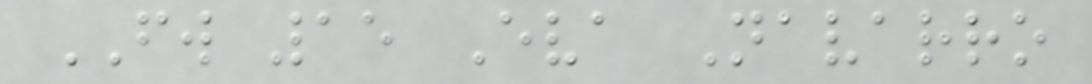FW 15 Eva Navarro
